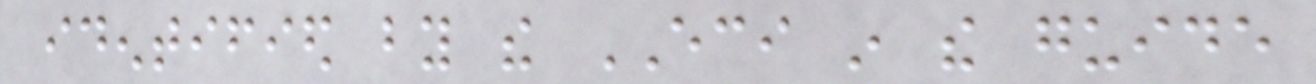identified by the ECI in the guide
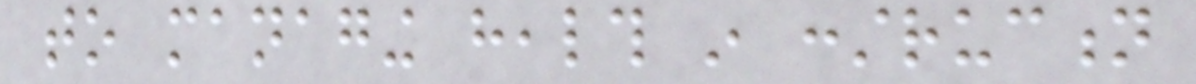to managing health in construction
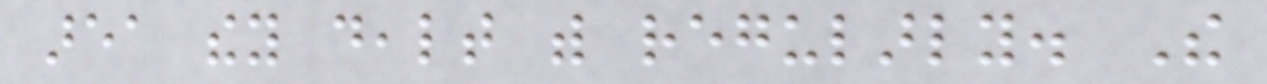area they dealt with regularly. The
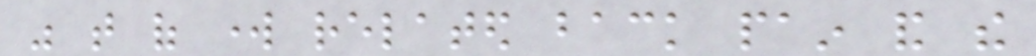was that of work related back pain and the
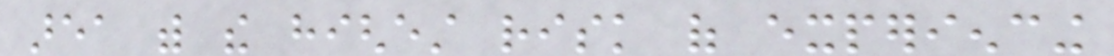area with the highest risk of experiencing
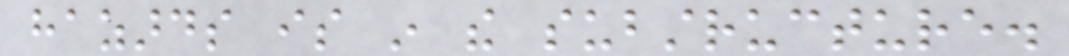hazards is in the substructure.
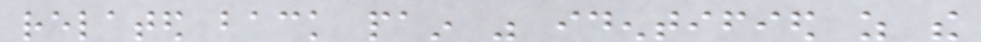related back pain was identified as the
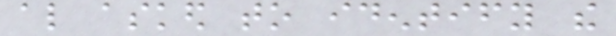also asked to identify the
